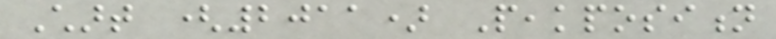Chart (2011) Peakposition
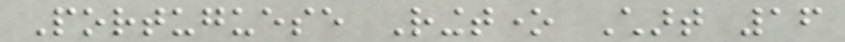Portuguese Ringtone Chart 16
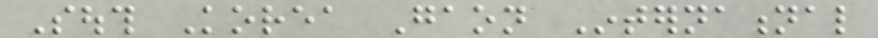South Korea Gaon International
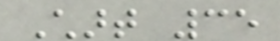Chart 35
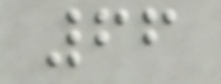66
